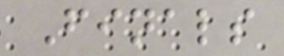Finals
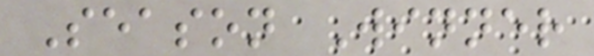Season Winner
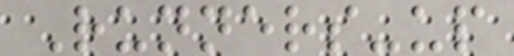Runners-up
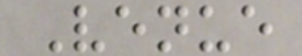Venue
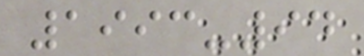1993-94
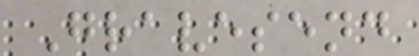Gravesend
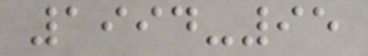1994-95
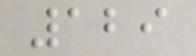129
